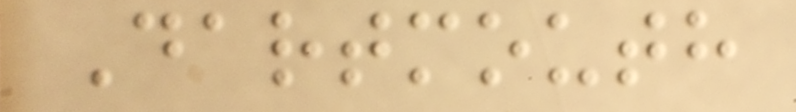Dartmouth
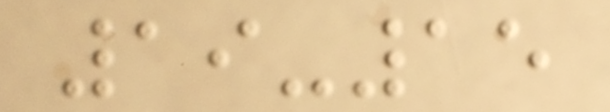19-15
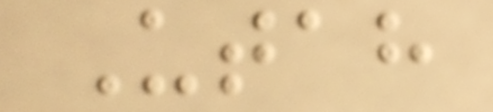Utah
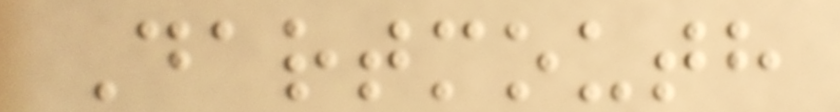Dartmouth
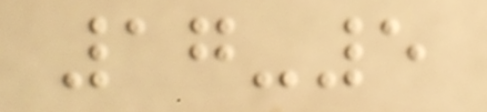17-5
